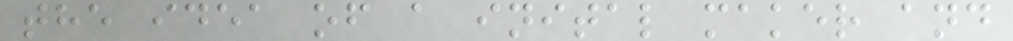the idea of a inital maker and
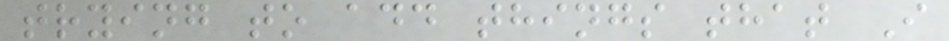trying to add things that I
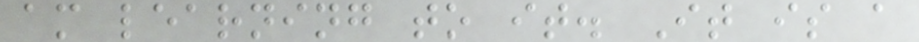am learning to it. It is a
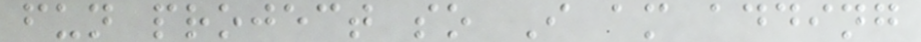fun project so I am adding
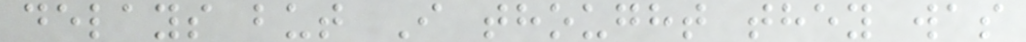delays but I thought they was
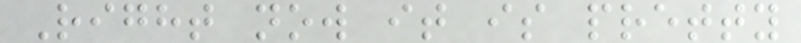Right now it is pretty
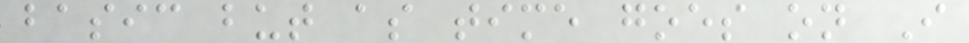basic but as time goes on I
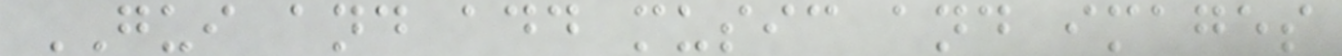GUI and add music and images
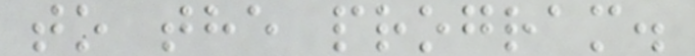to the program.
